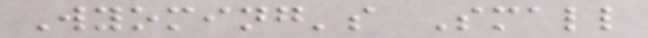Wyoming's Small
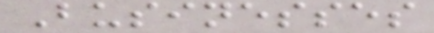Businesses
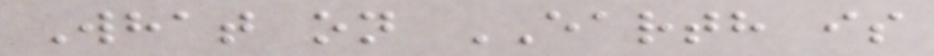What on EARTH is
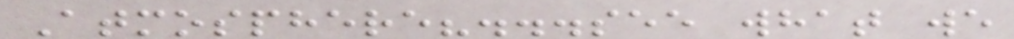Atmosphere?...see what we
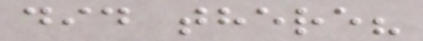did there?
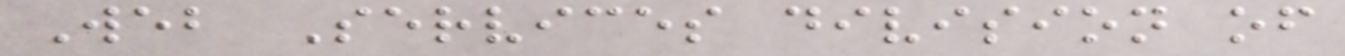Web Services division of
